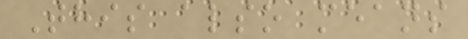This also means
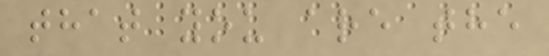that you are the
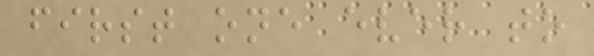first one ever to
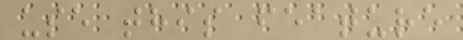use this feature
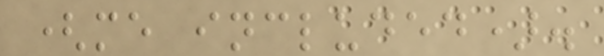(me included).
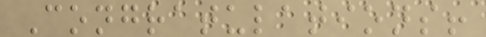Congratulations!
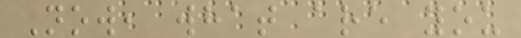Now, what are you
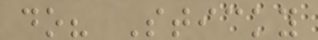do? Sticky
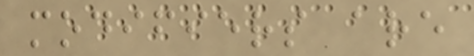modifiers are
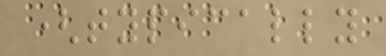(typically
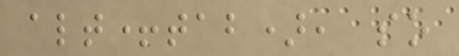alt+tab), so
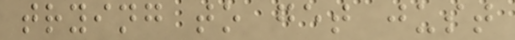trying to get just
